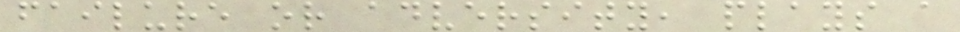failure or adversity, plays a
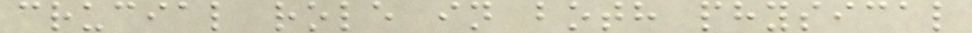crucial role in both physical
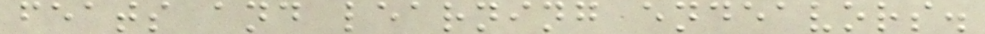feats and learning endeavors.
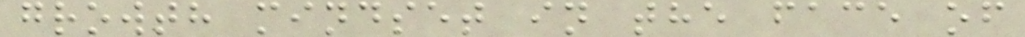growth mindset in the face of
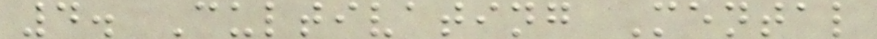4. Cultivating Mental
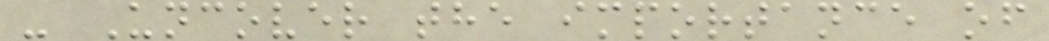- Uncover the importance of
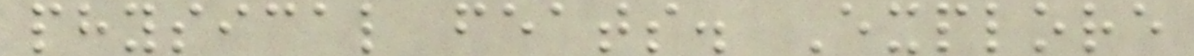physical feats. Explore
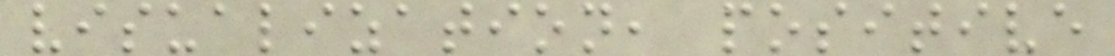visualization, positive
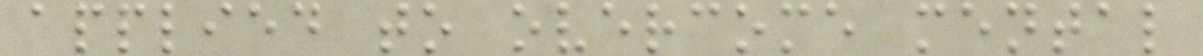applied to overcome mental
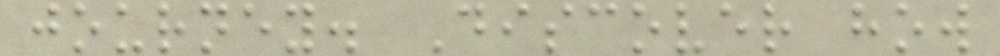journey. Discover how
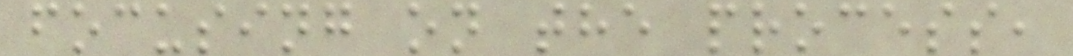focusing on the process,
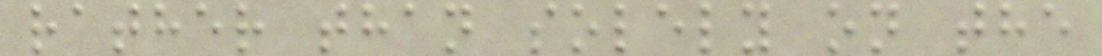rather than solely on the
